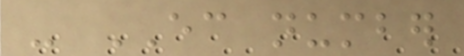- EC number
